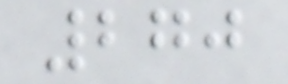270
